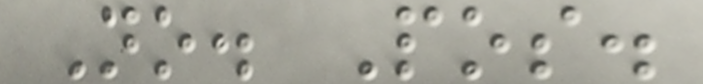No. Pos.
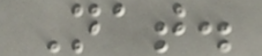Nat.
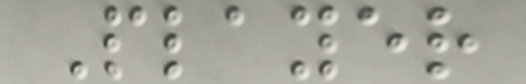Player
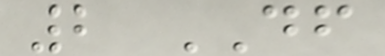2 DF
